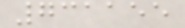731155
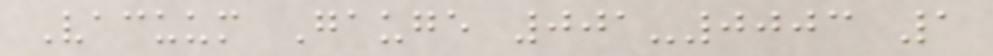Vacuum Gauge 001-0003 1
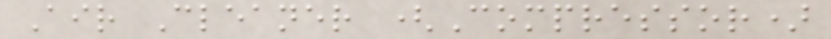Air Cleaner (Compressor)
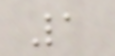1
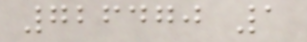726470 1
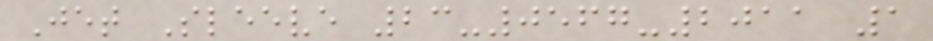Jet Sleeve 23-0567-2011 1
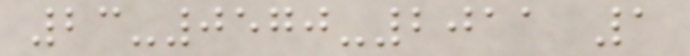23-0570-2011 1
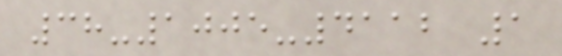38-1005-4112 1
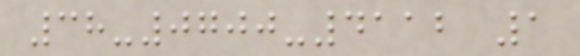38-0700-4112 1
